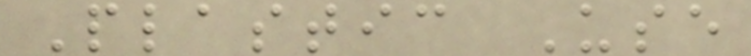Plastic Use
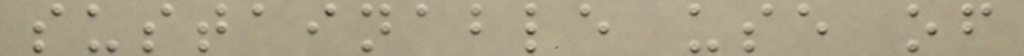sustainable use of
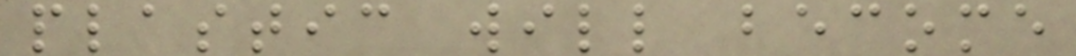plastic will become
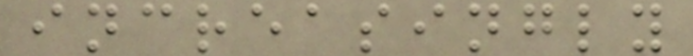increasingly
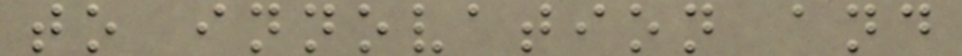to innovation and
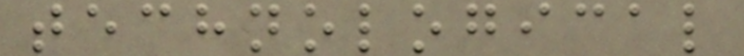technological
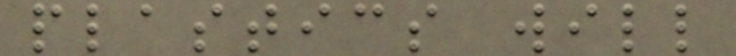plastics will
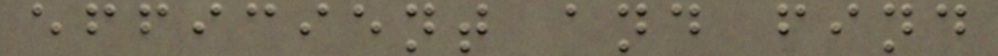efficient and find
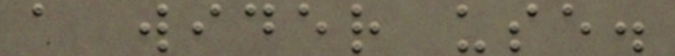a wider use.
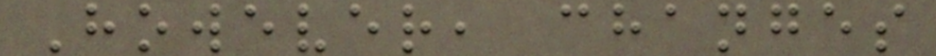However, changes
